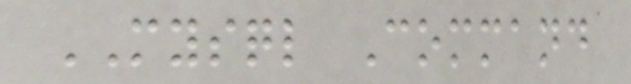MYSQL Command
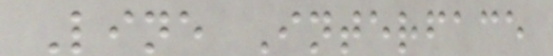Line Interface
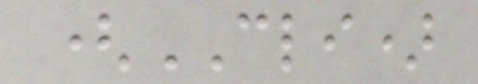(CLI)
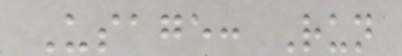Usage: Run
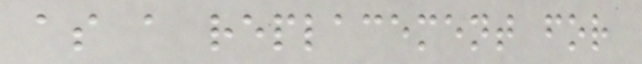as a replacement for
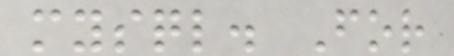mysql. For
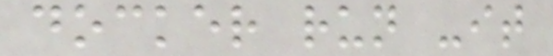docker run -it
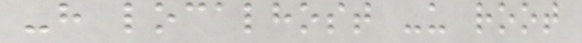-h localhost -u root
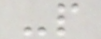-p
